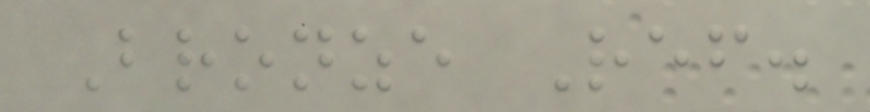Bronze Ref.
